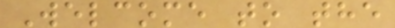Welcome to the
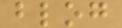blog
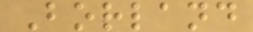Borland
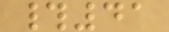#41
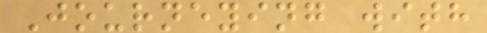Journeying with
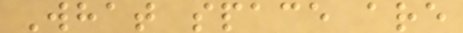What space are
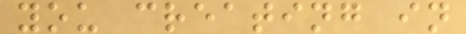you creating in
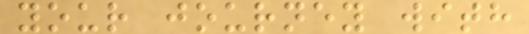your journey with
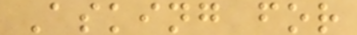Asking for
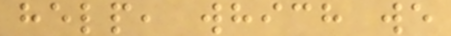help, which we
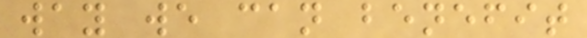way we can benefit
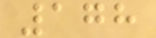178
